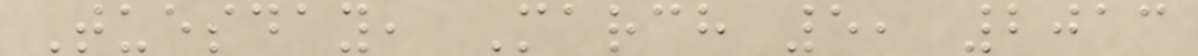Tuesday, March 5, 2013
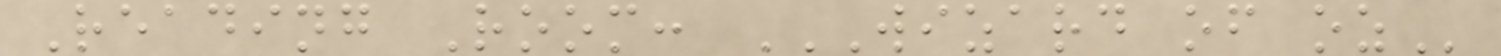Reading Room: WIZARD OF OZ
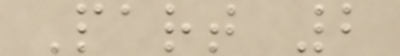Part 2
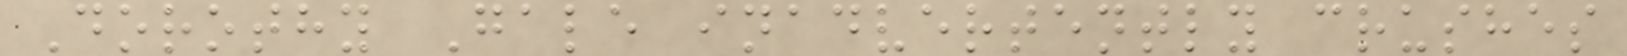Dorothy Gale inadvertently crushes
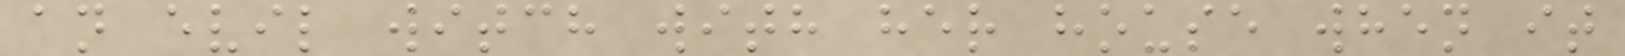an evil witch with her house when it
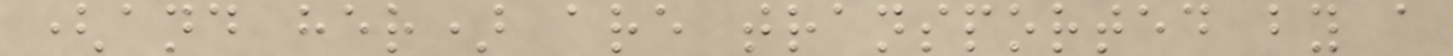(and her) are transported by a
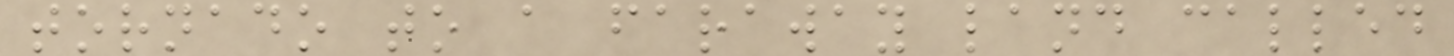tornado to a faraway land called
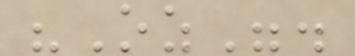"Oz".
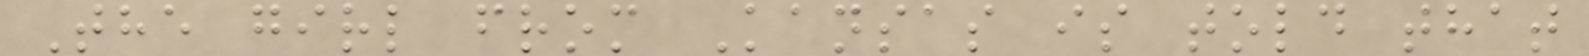The girl from Kansas is told that
